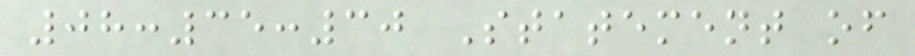08:35:30 Statement of
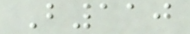B110
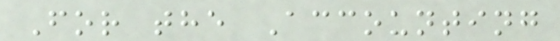For the Accounting
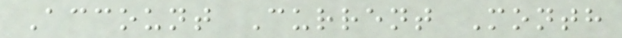Account Current Month
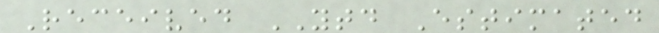Received YTD Estimated
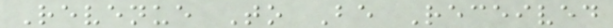Revenue To Be Received
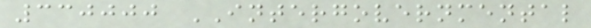330000 INTERGOVERNMENTAL
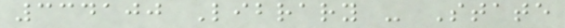334100 Library - State
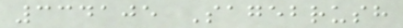334105 Sagebrush
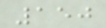150
